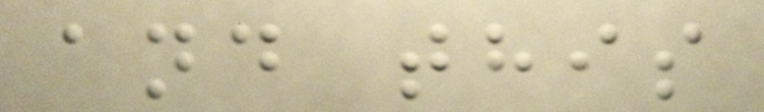and this
